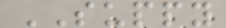SUPPY
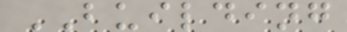BUILDING
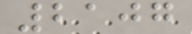2107
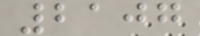2107
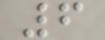6
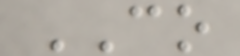CO
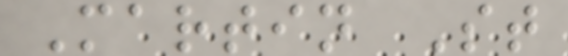Martin St
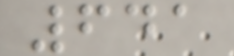641
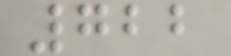722
